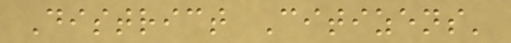District Citizens'
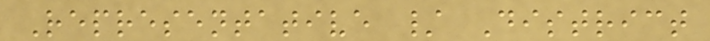Representative / District
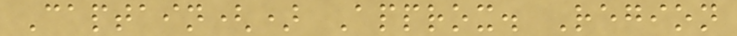Captain() Approx. Region
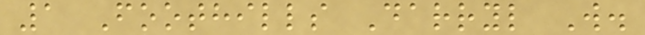1 Foothills Darryl W.
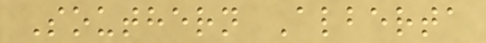Southern Alberta
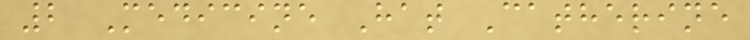2 Medicine Hat Catherine
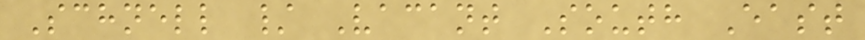Schnell / Vacant South East
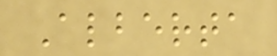Alberta
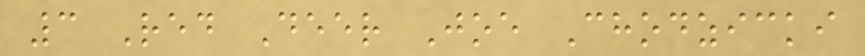3 Red Deer Joe Chodzicki
